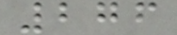276
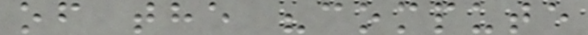of the "compute
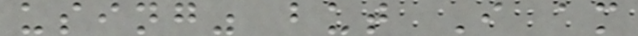using" but I am
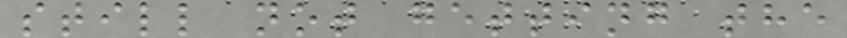still not getting the
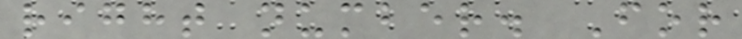right number. For
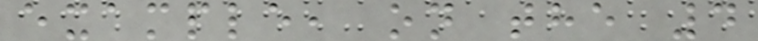example, on the 4
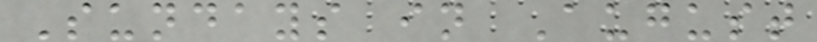Sundays in August
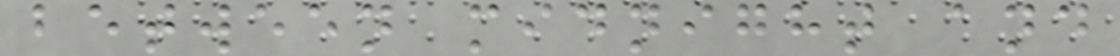between midnight and
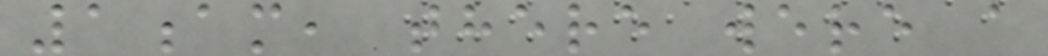1am, there were a
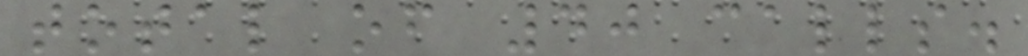total of 40 calls.
